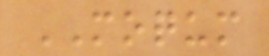MOQUM
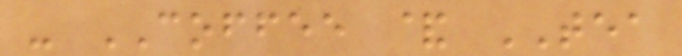- COFFEE & TEA
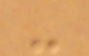-
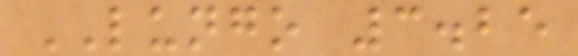LUNGO 3.25
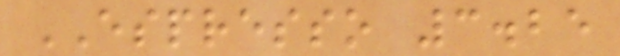ESPRESSO 3.25
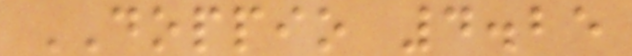DOPPIO 4.25
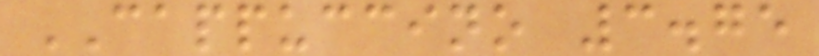CAPPUCCINO 3.75
